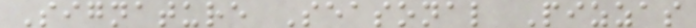Signature Seasonal Pizzas
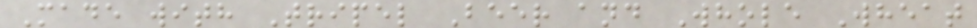Made with Tripel Beer and Whole Wheat
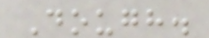Dough.
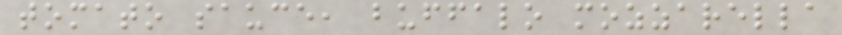tomato sauce, buffalo mozzarella
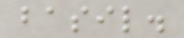basil.
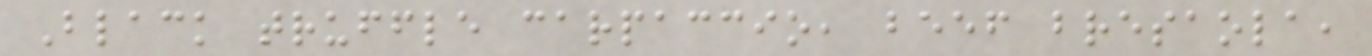Black truffle carpaccio, beef bresaola,
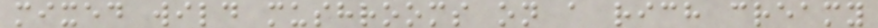mixed wild mushrooms on a rich creamy
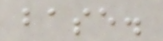base.
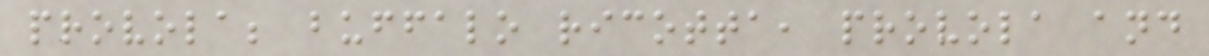provola; buffalo ricotta, provola and
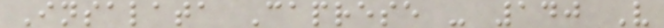Insalata Caprese - 140 V
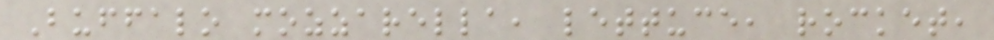Buffalo mozzarella, lettuce, rocket,
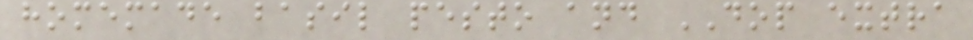homemade basil pesto and DOP extra
